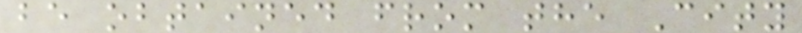be obtained from the City
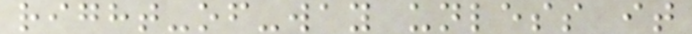right-of-way unless it
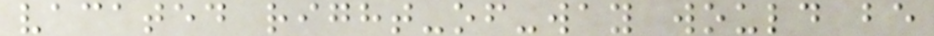vacated right-of-way would be
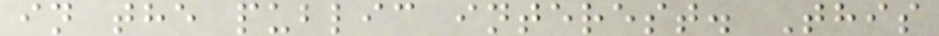in the public interest. This
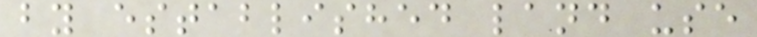by established land use
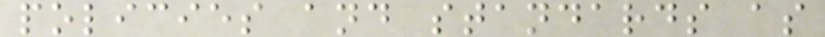policies and standards as
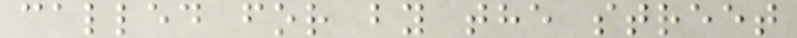called for by the street
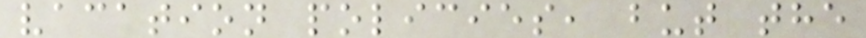vacation policies, but the
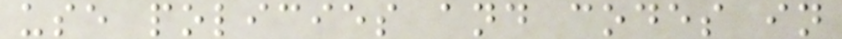use policies and codes in
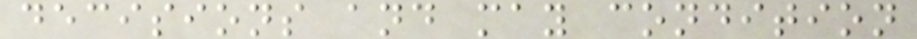decisions and may condition
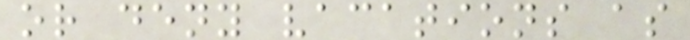or deny vacations as
